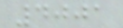4001
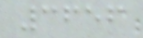3656
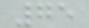75
